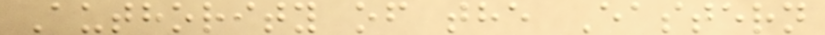Authority of the Eastern
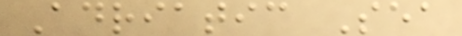Adriatic Sea
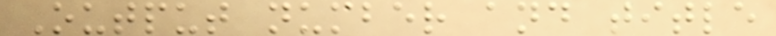Output number and title
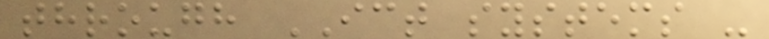through ICT systems -
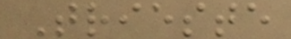Trieste
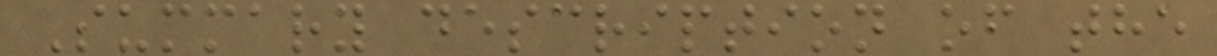Summary description of the
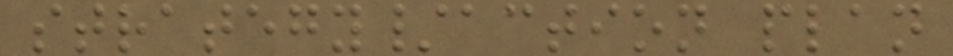strategy/action plan
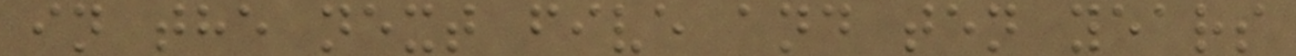in the next five and ten years
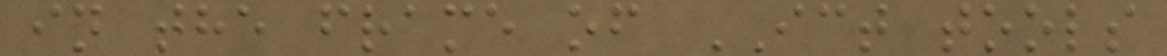in the frame of ICT tools
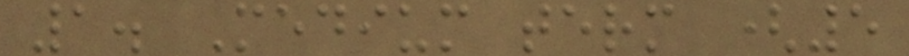1. Medium term (5
